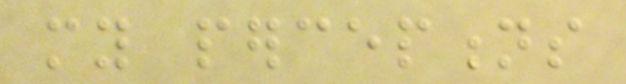my perceptions
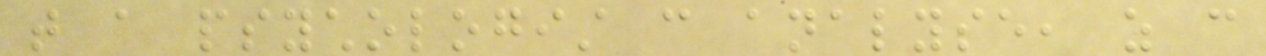that a psychologist can analyse, as can
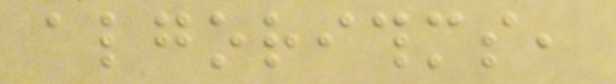algorithms,
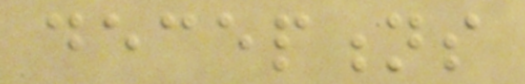deceptions
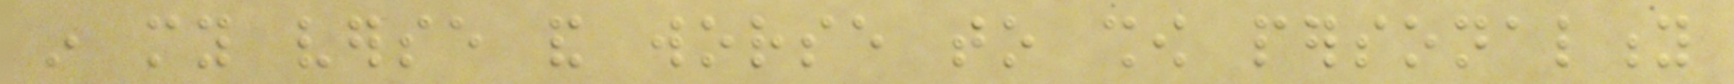in my verse and worse to show personality
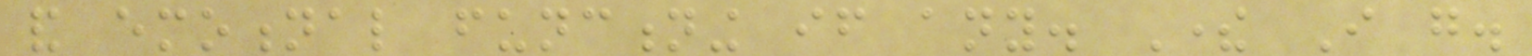and emotional functioning if any. There I go.
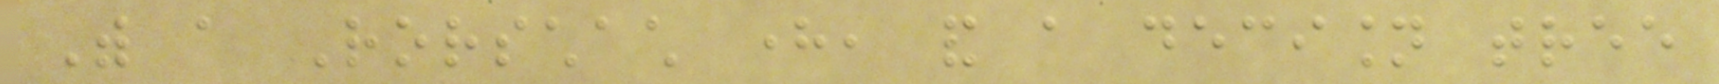With a Rorschach here, and a decision tree
